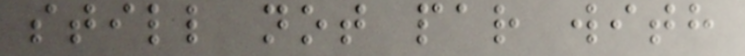still not par with
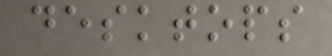desktops
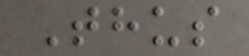Thus
